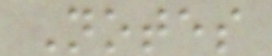Notes
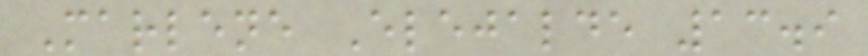Marlene Elejalde 13.9
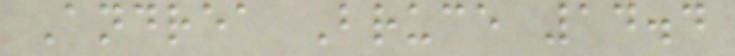Andrea Bruce 14.4
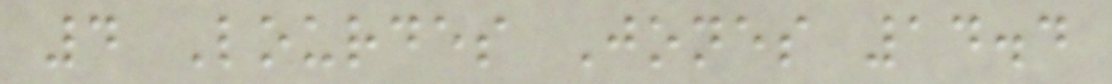4 Lourdes Jones 14.4
